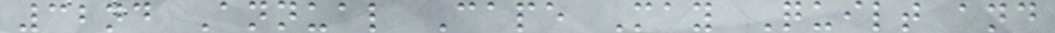32nd Annual Cape May Quilt and
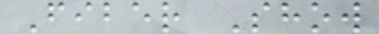Fiber Show
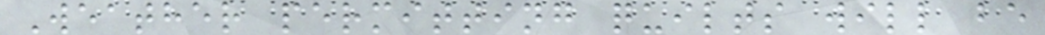Weather permitting quilts will be
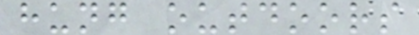hung outdoors
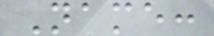Name:
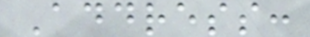Address:
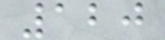120
